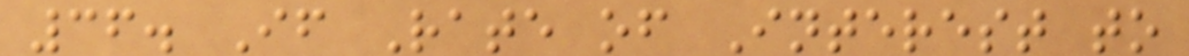36. If Rate of Interest to
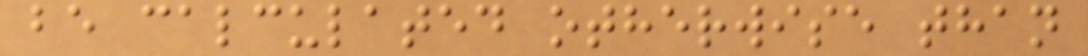be calculated otherwise than
